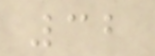32
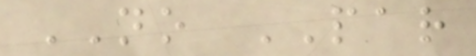NO PAR
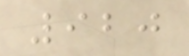920
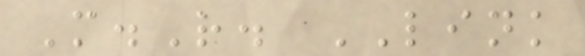M.R. LINK
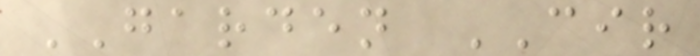GARDEN CIR
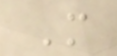M
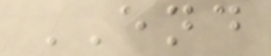END
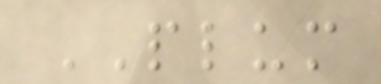PLUM
